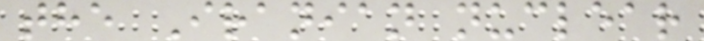the Iranian nuclear
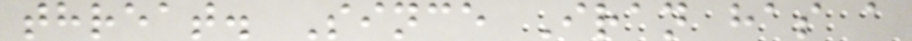threat. Since Iran has a
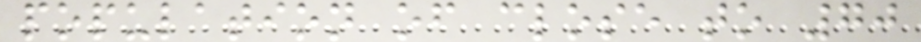population of close to 70
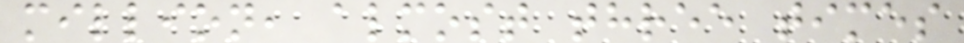million, almost three times
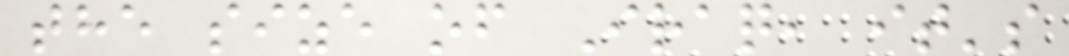the size of Iraq, it's
